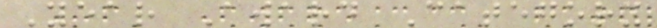Year Award Category
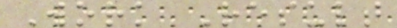Work Result
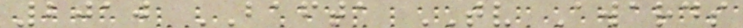2010 BAFTA TV Awards
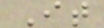It
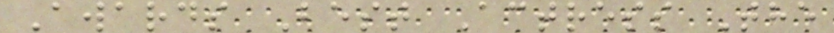Awards Best Actress The
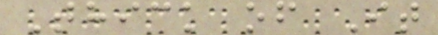Thick of It
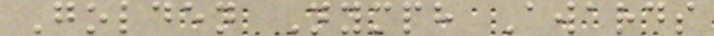Golden Nymph Awards
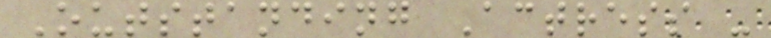Outstanding Actress -
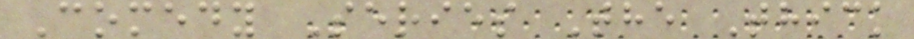Comedy Series The Thick
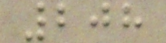208
